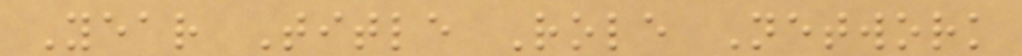Year Title Role Network
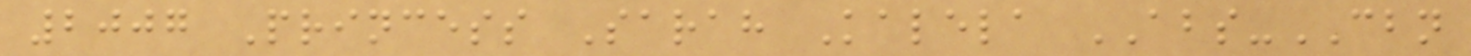2007 Princess Sarah Kalela ABS-CBN
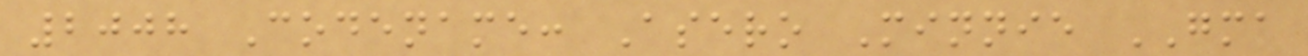2008 Codename: Asero Minnie GMA
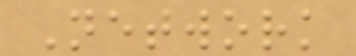Network
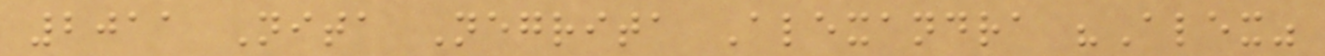2011 Nita Negrita Alexandra "Alex"
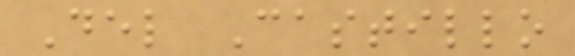Del Castillo
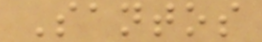Santos
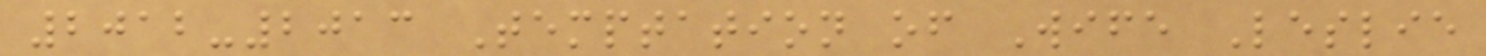2012-2013 Temptation of Wife Leslie
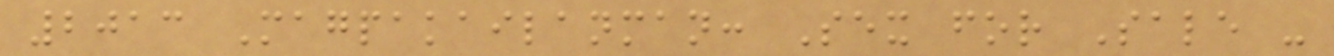2013 Magpakailanman: Sex for Sale -
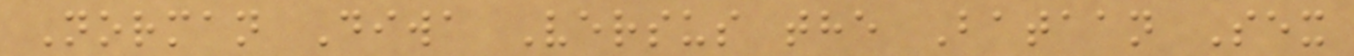Norman Diwa Versus the Bataan Sex
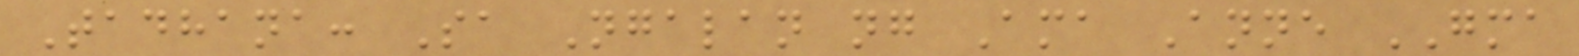Tadhana: Sa Ngalan ng Ama Anne GMA
